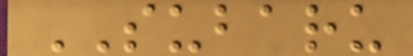SUBARU
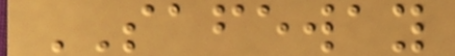SAFEWAY
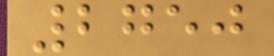2750
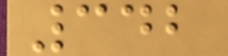342
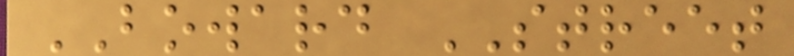BOWARD STREET
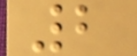2
